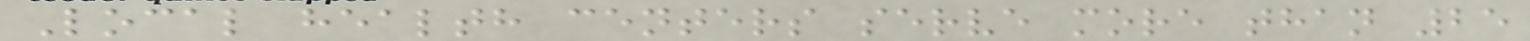Local health centers serve more than 25
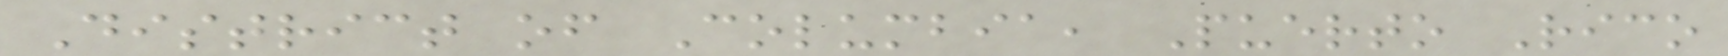District of Columbia, Puerto Rico
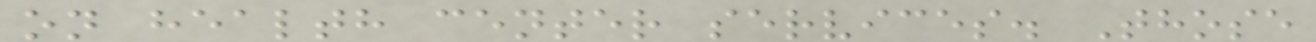on health center services. Those
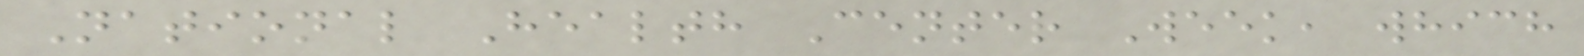National Health Center Week, which
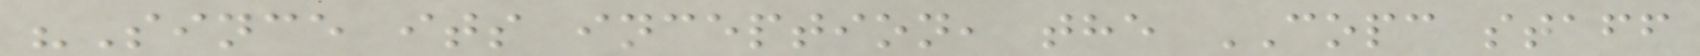"Since its inception, the COPC staff
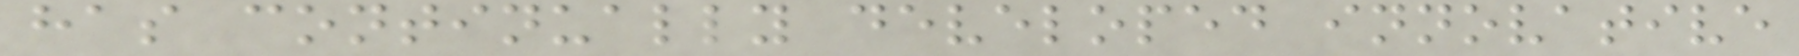has continually developed innovative
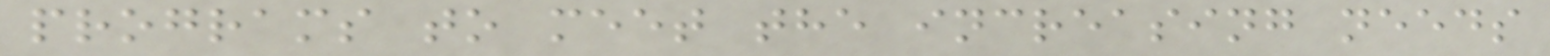programs to meet the increasing needs
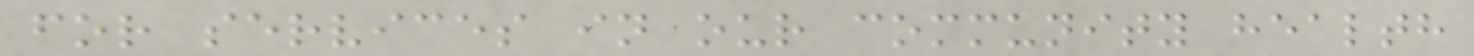for services in our community health
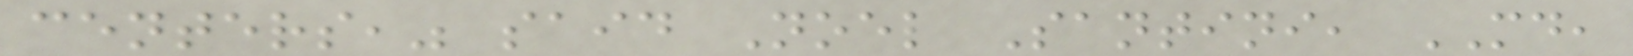centers," said Noel Santini, MD,
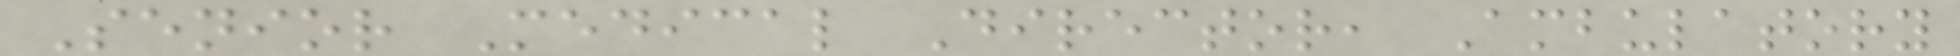Senior Medical Director, Ambulatory
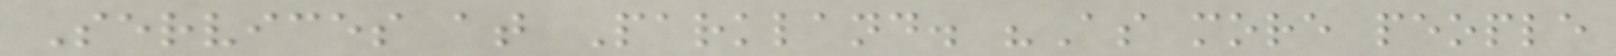Services at Parkland. "As more people
